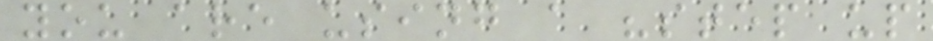you are using a "step up
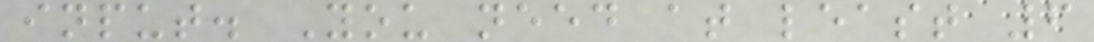input. You need at least 6
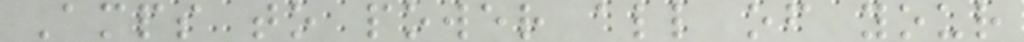Amps to power all of your
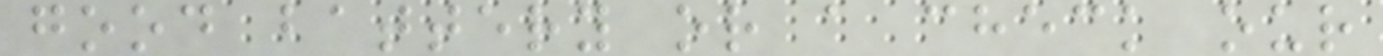good battery or a check our
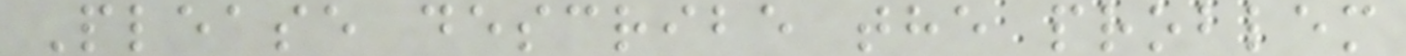Please describe the problem
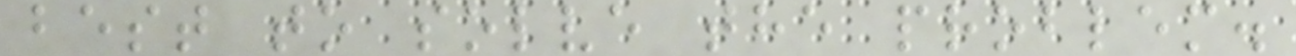best to solve the problem.
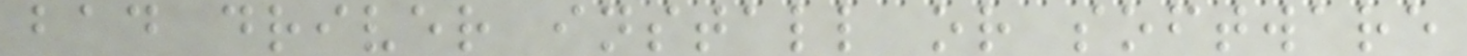bad driver install or software
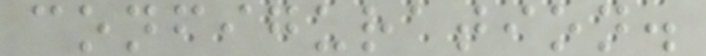configuration.
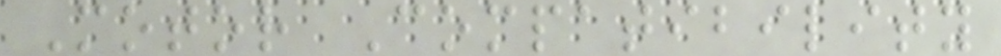Motor Compatibility
